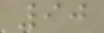90
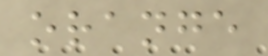orange
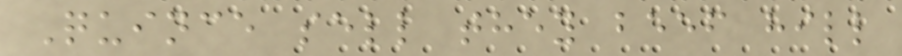Quince sell they beef hill
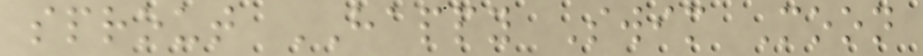sprout HAPPY Swim Moon
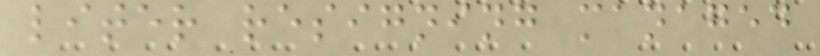liter resigning managed
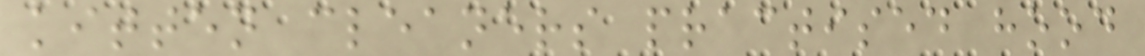kitten cleaners practised hood
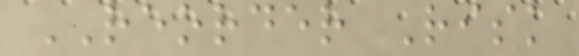REORDER Risk
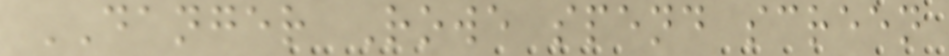DANGER Rowe spend screen
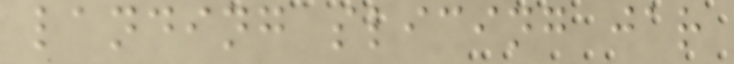landing slicing jar
